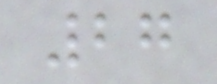27
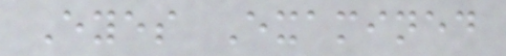Eyes Examined
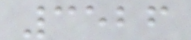3526
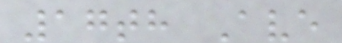17th Ave
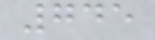745
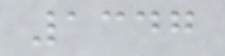1347
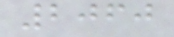2060
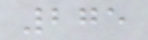275
